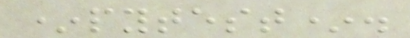*pytest*.
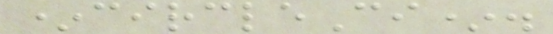*circleCi*.
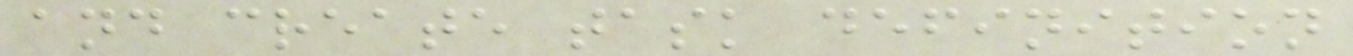and create task definition
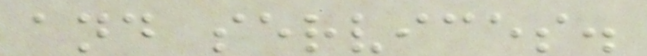and services.
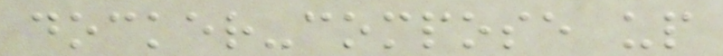docker-compose up
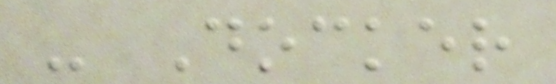- Docker
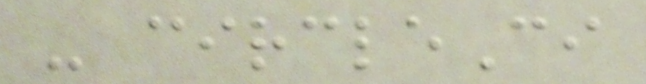- circleCi
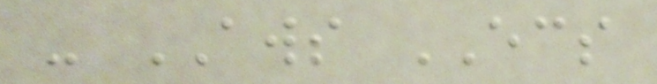- AWS ECS
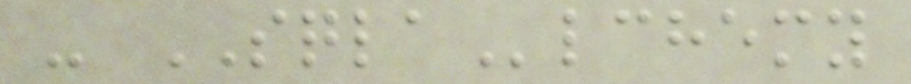- SQLAlchemy
